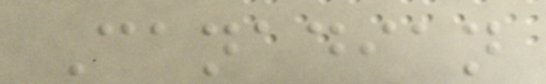Canadian
